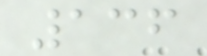136
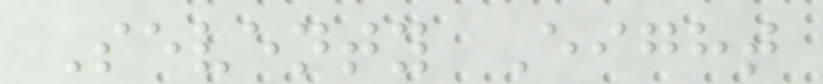Seventy Eight
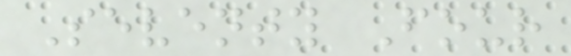Seventy Four
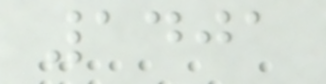1401
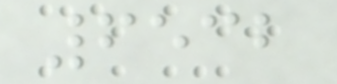6532
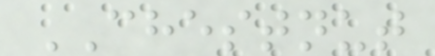CHESTNUT
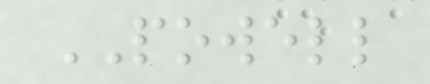POWELL
